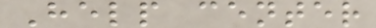Help center
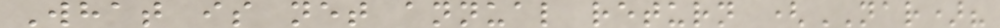What is net annual return (NAR)?
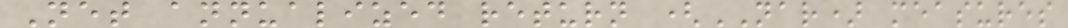Net annualized return (NAR) measures
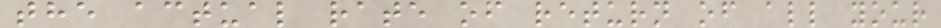the actual rate of return of all your
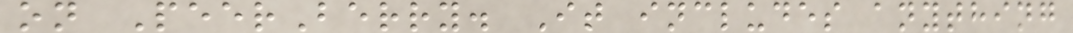on PeerBerry. It includes anything
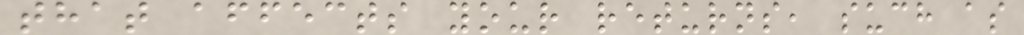that affects your returns, such as
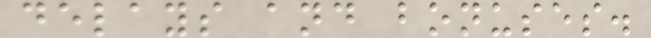delays and bonuses.
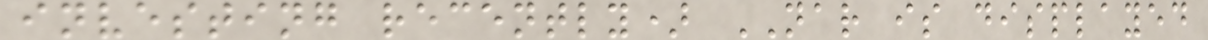investing recently) NAR is displayed
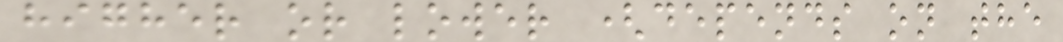higher or lower (depends on the
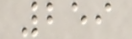259
